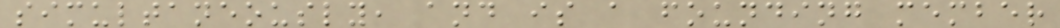simultaneously, and is a founding member
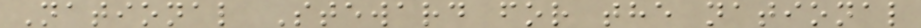National Steward for the national
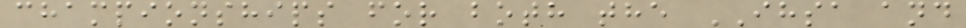championships for both the IHSA and
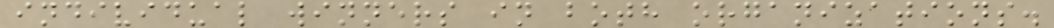individual winners in both organizations.
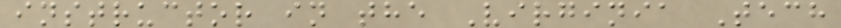instructor in the Virginia Tech
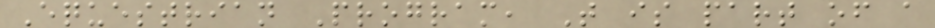Equestrian Program, T is part of a
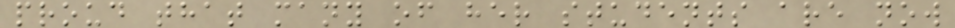proud that many of her students are now
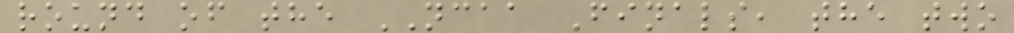round of the NCAA Finals, the two
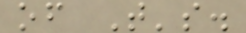of T's.
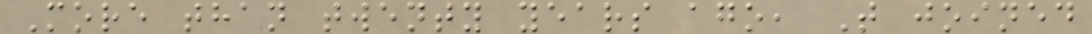More than twenty years ago, T joined
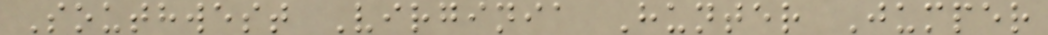Southwest Virginia Hunter Jumper
